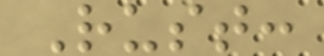Rust:
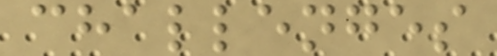challenges
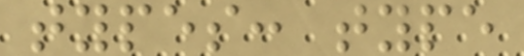types: type
